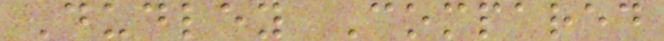Dudley Compared
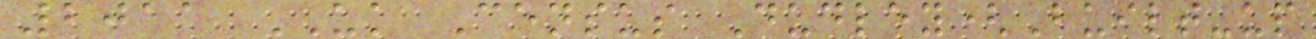2011 UK Census Dudley(Built-up
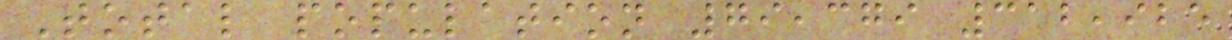Total population 79,379 312,925
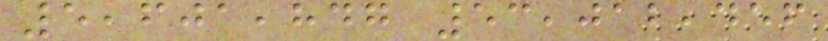5,601,847 53,012,456
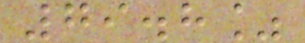79.8%
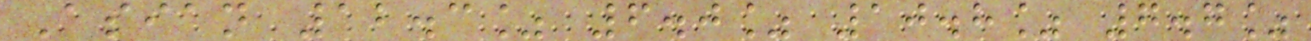Asian 12.3% 6.0% 10.8% 7.7%
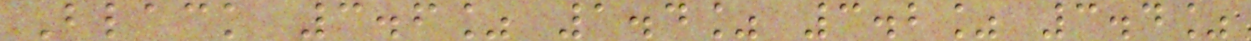Black 3.6% 1.4% 3.2% 3.4%
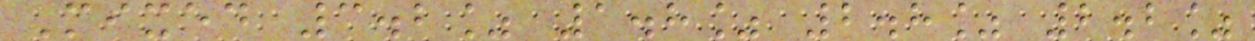Mixed 3.2% 1.8% 2.8% 2.2%
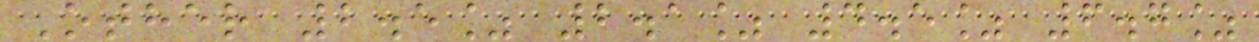Other 2.5% 2.1% 4.5% 6.7%
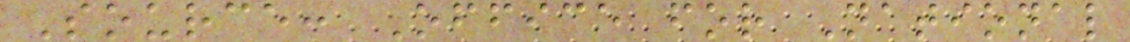Source: Office for National
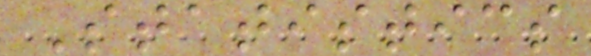Statistics
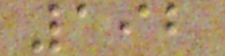192
